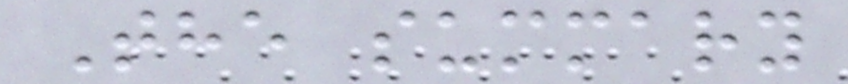The summary
